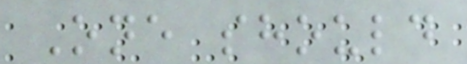One should
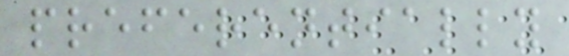preferentially
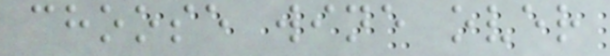choose wine over
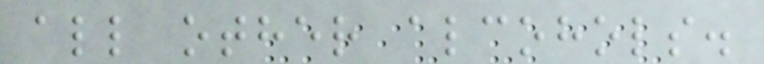all other alcohols.
